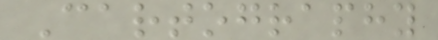Cartography
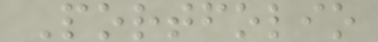Portfolio
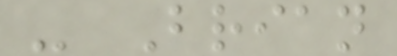- Brian
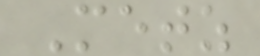Metz
